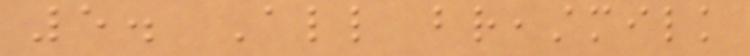5. All breastmilk
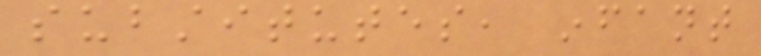substitutes, infant
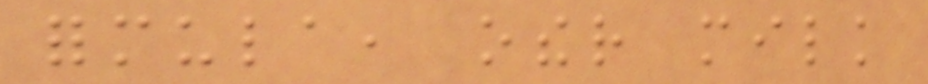formula, other milk
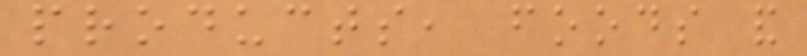products, foods and
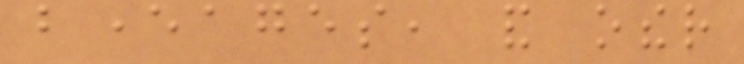beverages, and other
